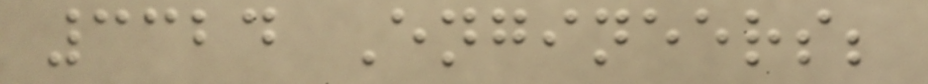3324 Engineers;
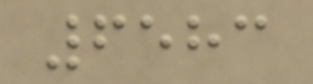6583
